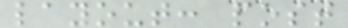layout: post
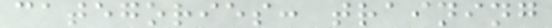categories: training
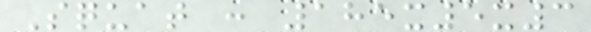Squat : 185x5x3
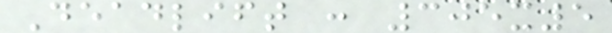Deadlift : 305x5
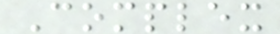Complex
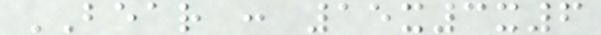BEAR : 15x3x6
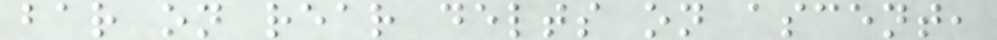bar on rear delts on ascent,
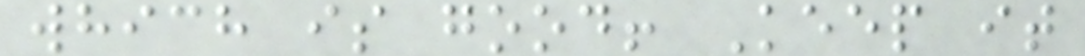which is good! Keep it
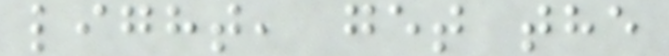light, get the
